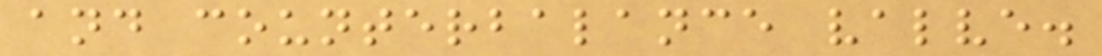and counterbalance valve.
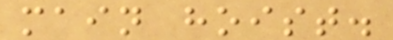main hoist.
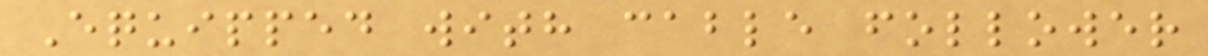Equipped with cable follower
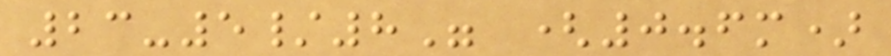23-5/8" (0.6m)
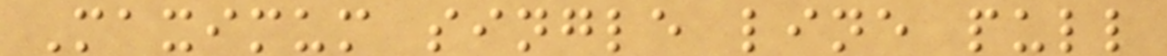Maximum single line pull
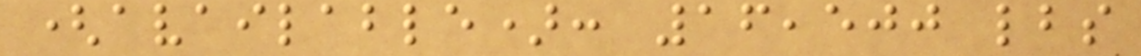(available): 16,500 lbs
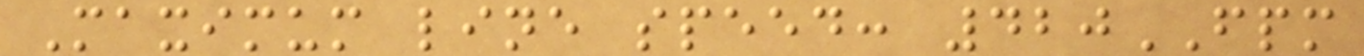Maximum line speed: 420FPM
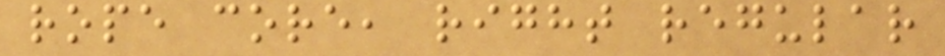rope core, right regular
